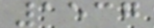1537
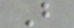B
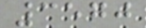3570
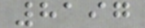8197
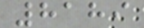8189
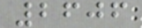2606
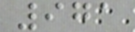971
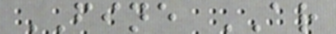FINE AR
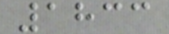1833
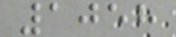1058
